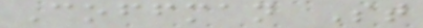Coffman St
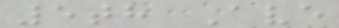5th Ave
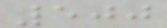500
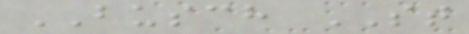BUSCH ST
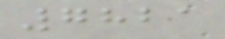7821
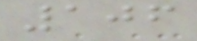106
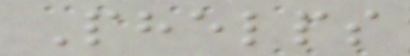Phelps
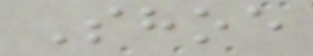Shoe
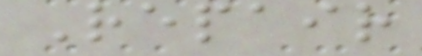Repair
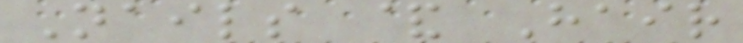Nails & Hair
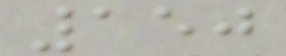150
